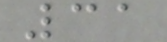31
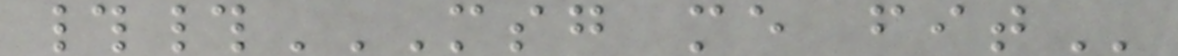##MSG ME FIT
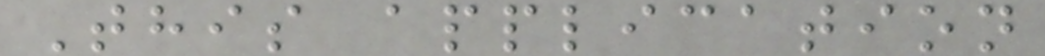This application
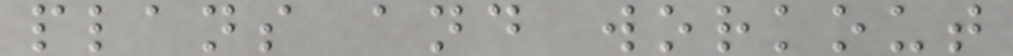plans and workout
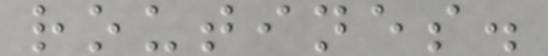routines.
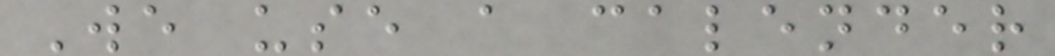We use a calender
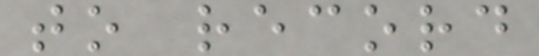to record
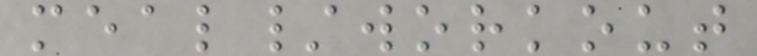meal/workout
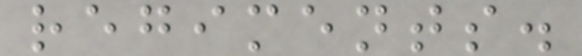regiments.
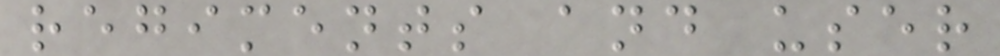regiments and user
